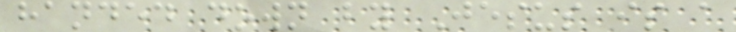handed down by Jesus is a
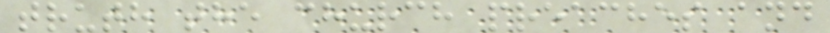truth the church preaches and
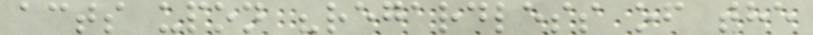acts upon "regardless of the
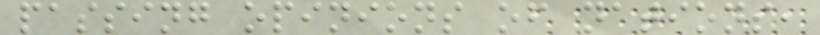passing opinions of nations,
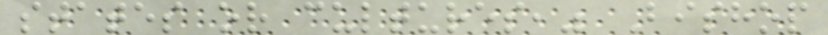states or cultures," Bishop
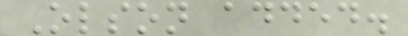Olson added.
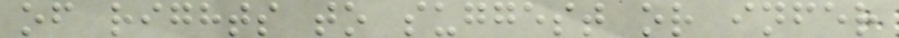of rights to suggest or infer
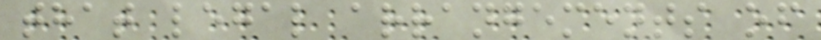that legal arrangements of
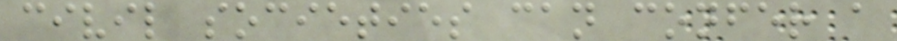civil societies can confer a
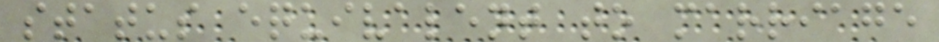status equivalent to marriage
